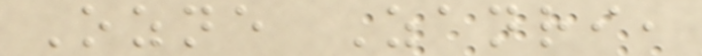Ozne Zanri,
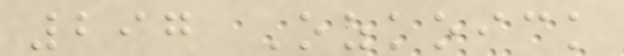297 Ozkoick
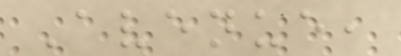Avenue,
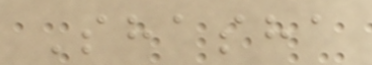Shasha
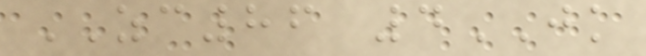ZC86 4JK
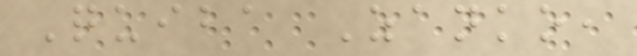Quiba Zanko,
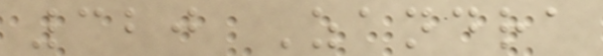320 Zandra
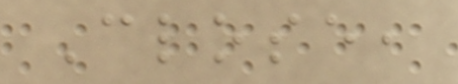Close,
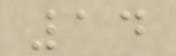14
